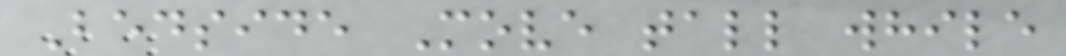Bedside Move tall while
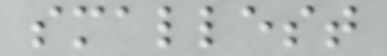smallest
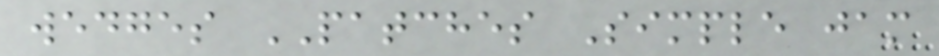wedges PATCHES Simple jam
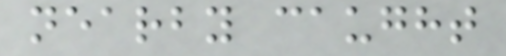nearby caught
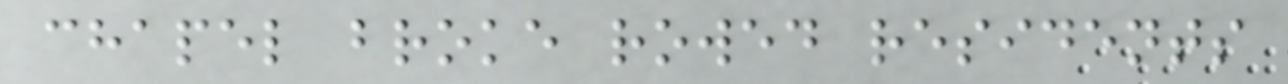chapel broke rowed residents
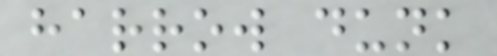harrow dunk
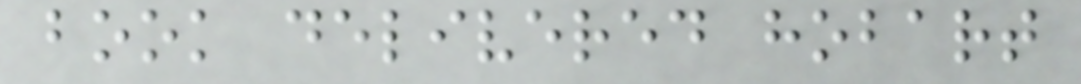book delivered hobart
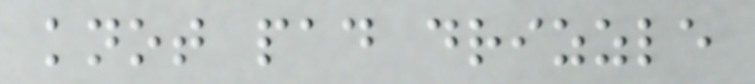knot pad drizzle
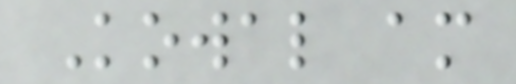Kowal am
